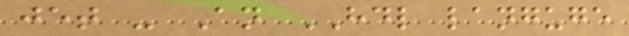jet - An HDL languge
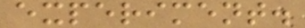experiment.
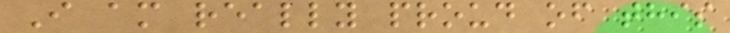I am really proud of this
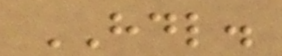HDL.
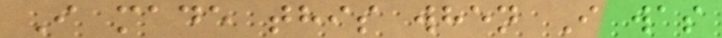I made this when I was
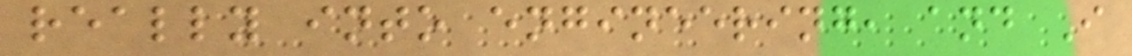really into engineering, and I
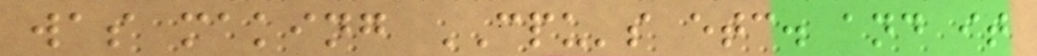was making CPU's etc. and it
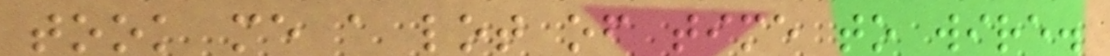took me a lot of time to wire.
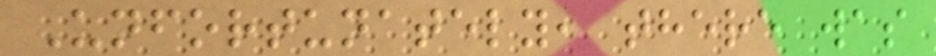Unfortunately, there was
